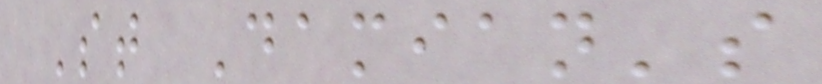St Damian's
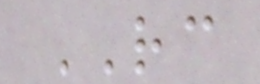RC
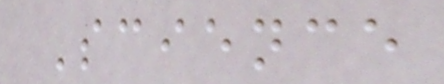Science
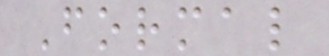Formal
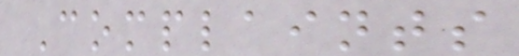Complaints
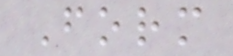Form
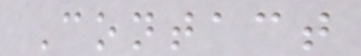Contact
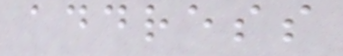address
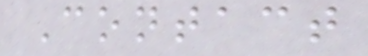Contact
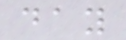day
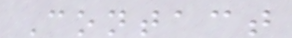Contact
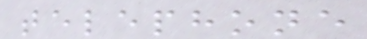telephone
